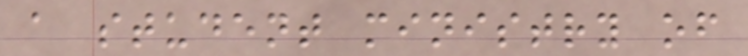a student ministry of
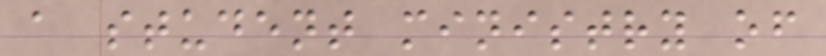a student ministry of
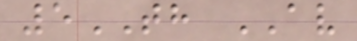5TH AV
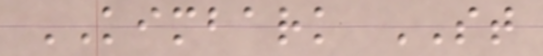KIMBARK ST
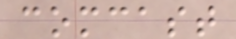comcast
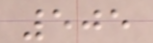505
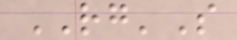RG'S
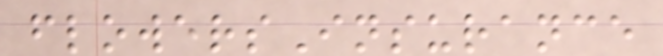flowersInsurance
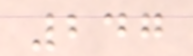247
